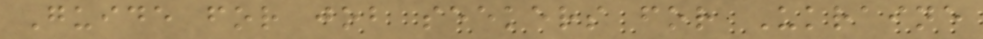Guide for job seekers for Ukraine
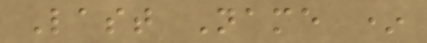Last Name *
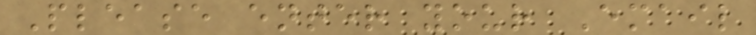Please enter your Email
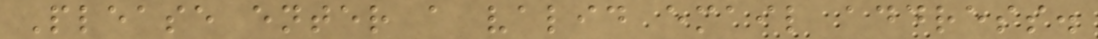Please enter a valid email address.
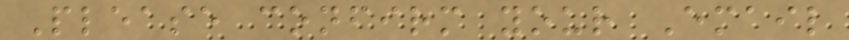Please confirm your Email
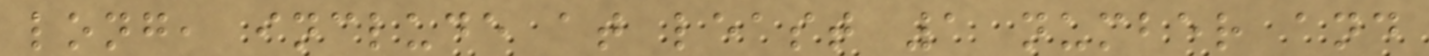long, include at least 1 number and
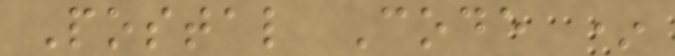Postal Code *
